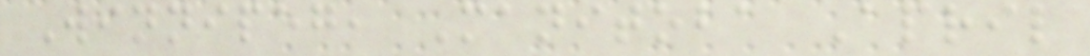Winnipeg, Manitoba April
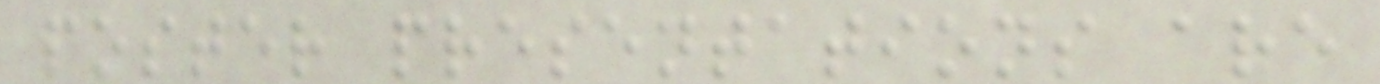poster presentations are
